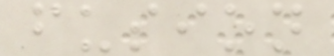fusion
